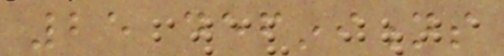25 definitions
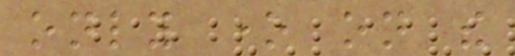only one on the
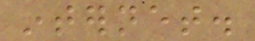internet.
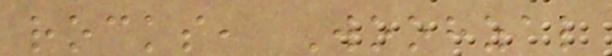rocks, Woohzal
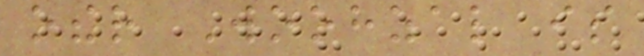other Woohzal is
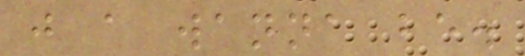just a wanna be.
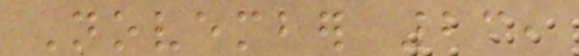November 23,
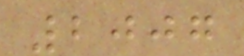2007
